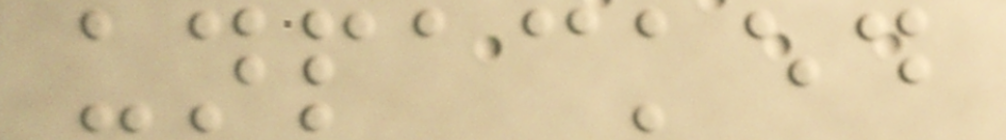unpacked
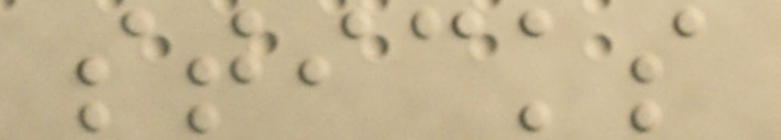sticks
